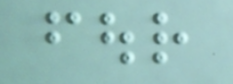four
